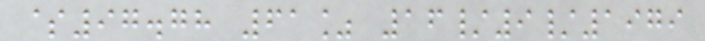$97.78 61% 16/9/1979
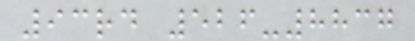93rd 526-8837
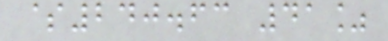$240.63 41%
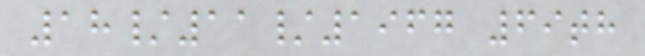18/11/1967 69th
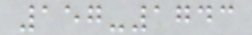157-1743
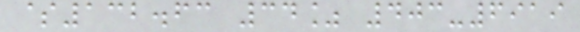$132.63 34% 403-6919
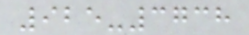925-3738
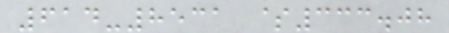614-8531 $333.08
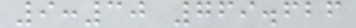9:30 769.626
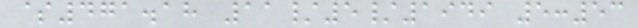$471.18 11/5/1949 5:53
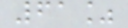61%
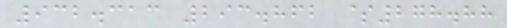932.313 293.862 $278.88
